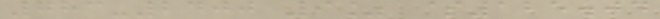783-2400 9% $125.04
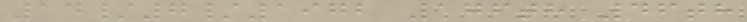14/7/1972 176th 46th
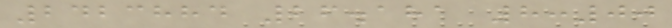2423884 26.181 8:00
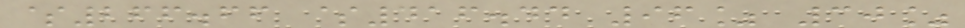$266.66 $416.44 96% 30%
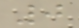0
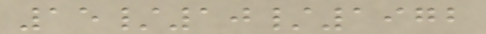15/10/1972
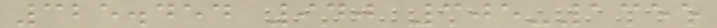325.454 940 305-1355
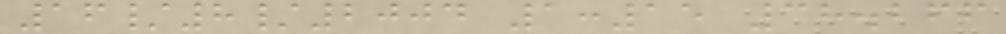16/8/2004 1:15 38.266
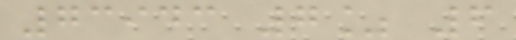73943 7% 6
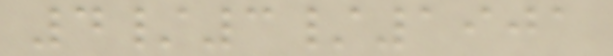4/3/1901
